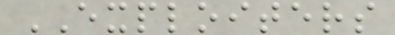EXPLOITERS
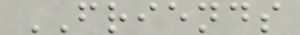FRIENDS
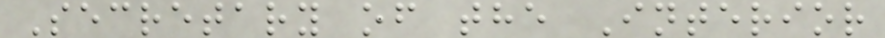Secretary of the Interior
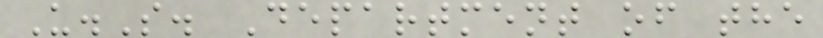U.S. Department of the
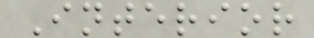Interior
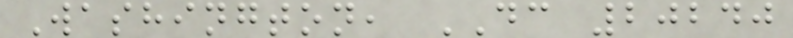Washington, DC 20240
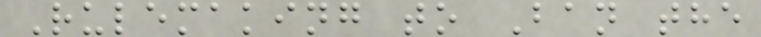Rulemaking to Ban the
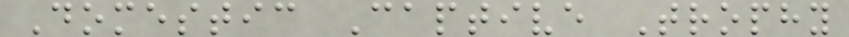Domestic Captive Trophy
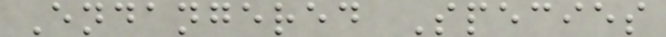Endangered Species
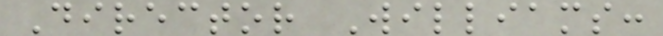Director Williams:
